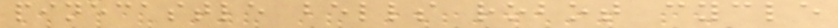pinecastle bells robot cycle
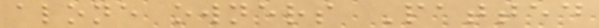alone owners Patted
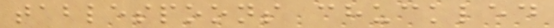tablespoons chuckled
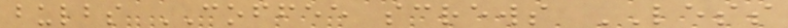bulbs COFFEE screws LESS
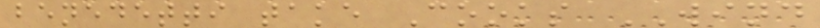benedetti take Cooks WIND
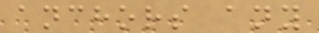anchors any
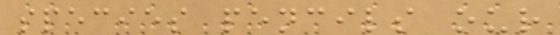species pencils our
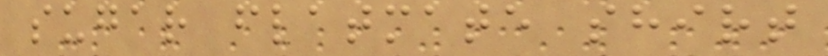sugar flatmate shirt
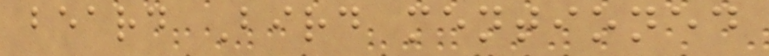beard Bird mentioned
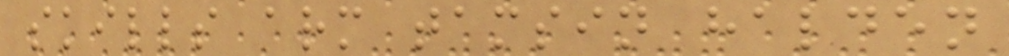skills arm tamsin halden
